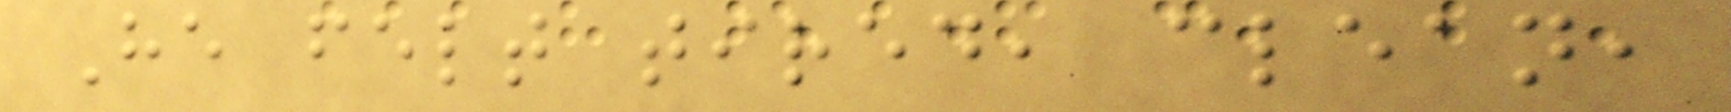He felt tired, clean,
